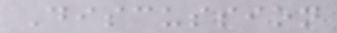Discussion
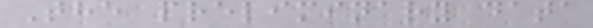The preliminary data
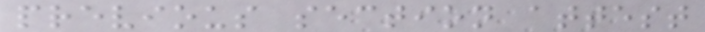previous section attest
